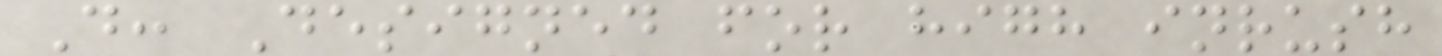D: Designed for high inrush
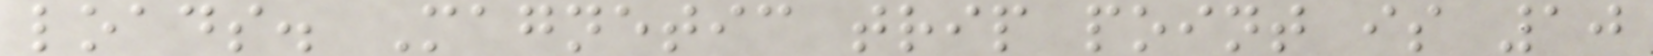loads. Magnetic trip point is 10
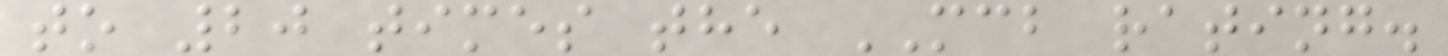to 20 times the MCB rating.
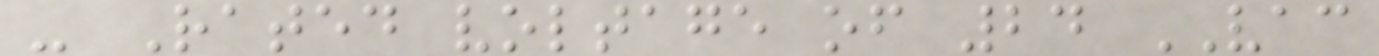- Rated voltage of 24 VAC
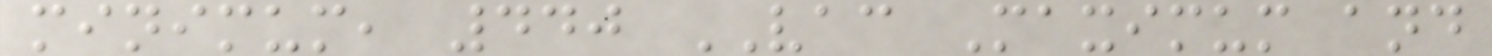minimum, 440 VAC Maximum and
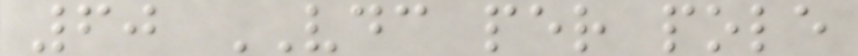60 VDC per pole
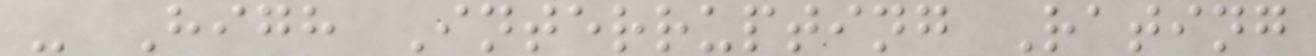- High Interrupting Rating
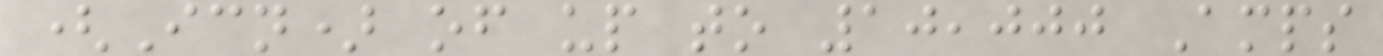(Icn) of up to 10,000 Amps
